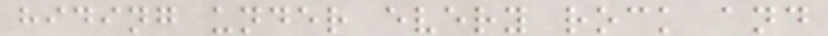hiding under every rock and
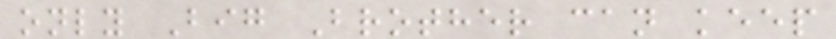only Big Brother can keep
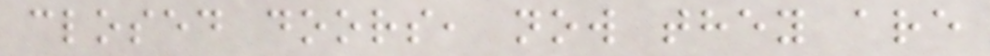closed doors, now they are
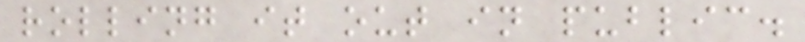rolling it out in public.
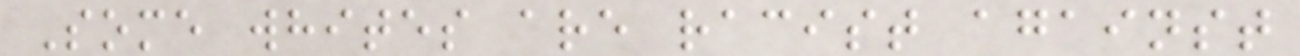Some whites are racist against
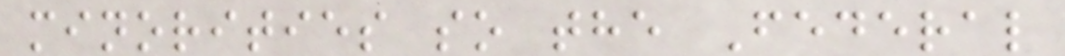minorities so the Federal
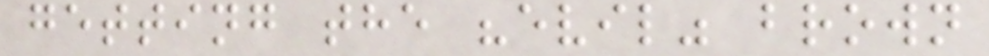getting the "evil" brown
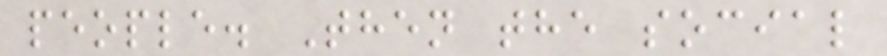people. Then the social
